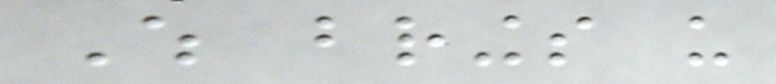Which brings us
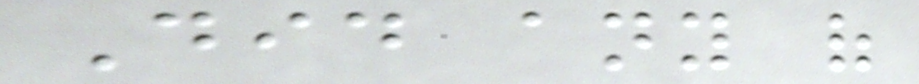Did any of
